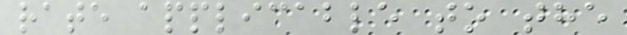rate applicable to the
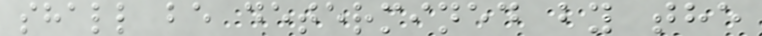shall be determined by the
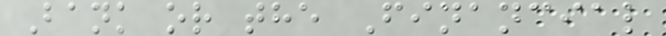Bank or the Financial
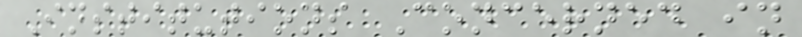Institutions Concerned in
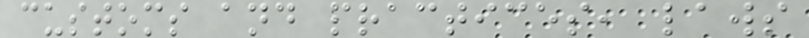customs and practices, laws
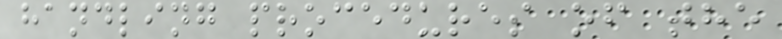handling procedures of the
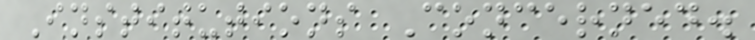Institutions Concerned.
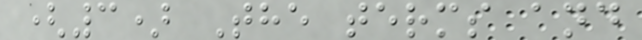(3) The terms and
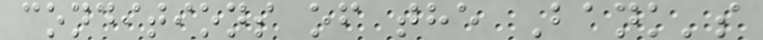conditions of the Bank's
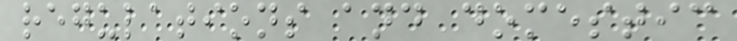regulations and domestic
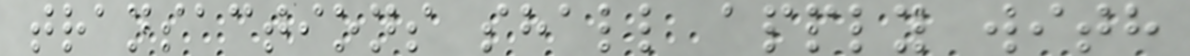transactions shall apply with
